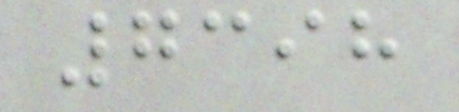7398
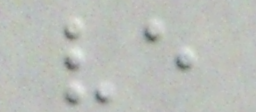ve
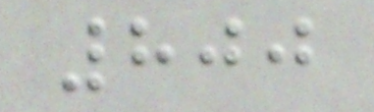800
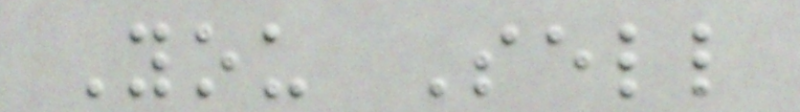You Sell
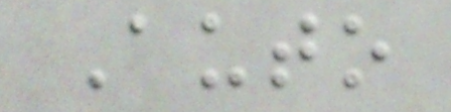Auto
